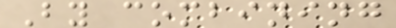By combining
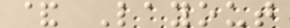& Layout
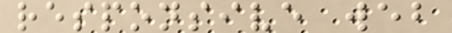responsive web
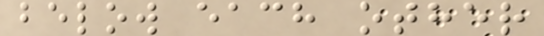below each other
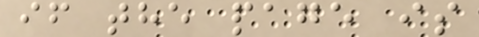if the page is
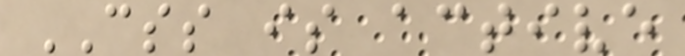CSS is active
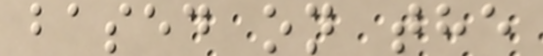based on the
